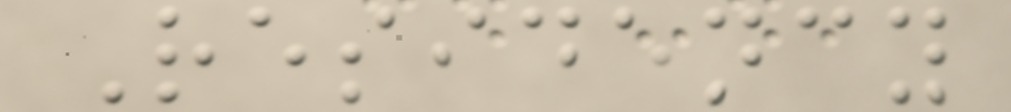Residency
